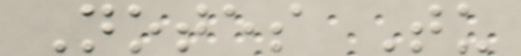Notes Tu
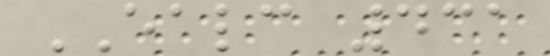EALC 431
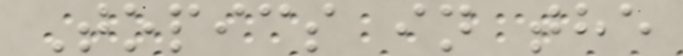Topics in the
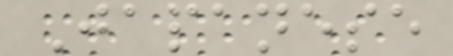Japanese
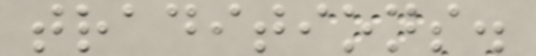traditions.
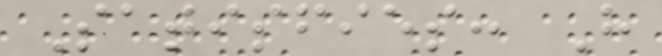Satisfies: H
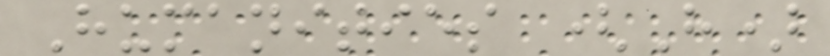Humanities (H)
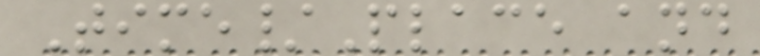Time/Place and
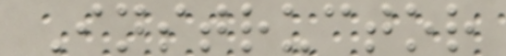Instructor
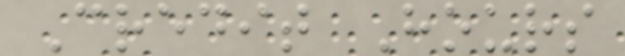Credit Hours
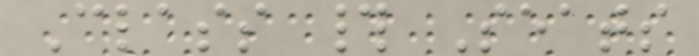Class # Seats
